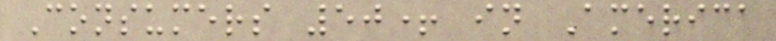Consumers 50+ in America
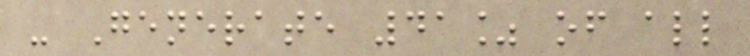- Generate 41% of all
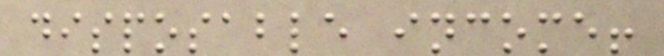disposable income!
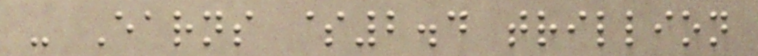- Earns $2.4 trillion
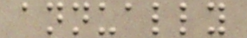annually
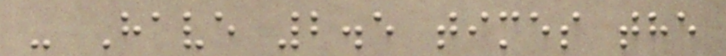- Have 2.5 times the
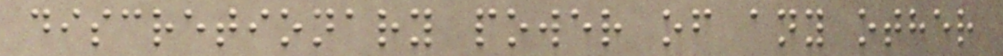discretionary power of any other
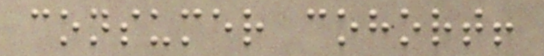consumer cohort!
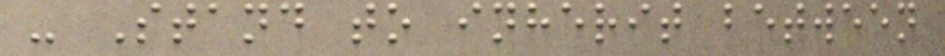- Stand to inherit between
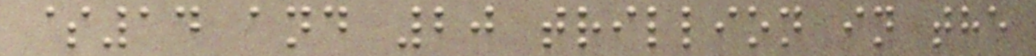$14 and 20 trillion in the
